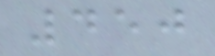450
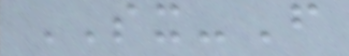SX-F
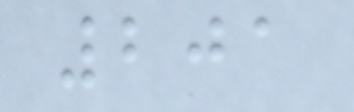201
